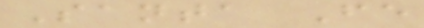Santa Fe
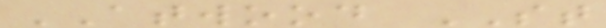ATWOOD ST
